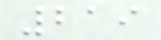219
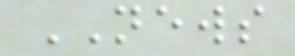NEWS
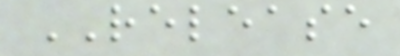RELEASE
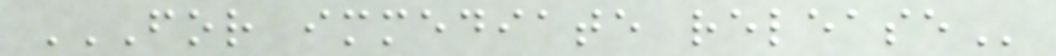FOR IMMEDIATE RELEASE
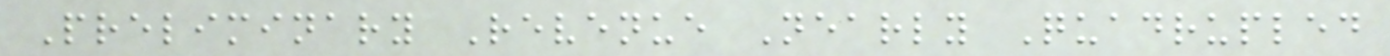Preliminary Revenue Nearly Quadrupled
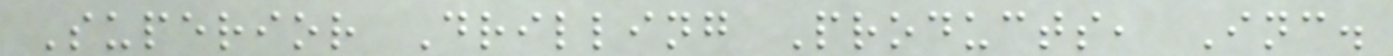Superior Drilling Products, Inc.
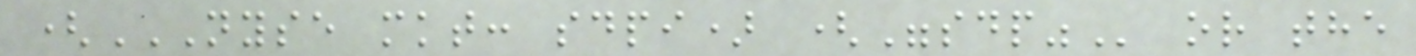(NYSE MKT: SDPI) ("SDP" or the
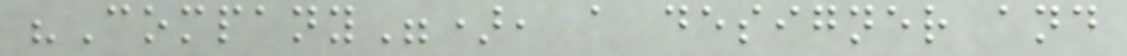"Company"), a designer and
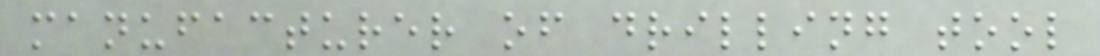manufacturer of drilling tool
